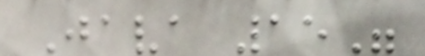Java 15"
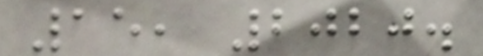15, 2020.
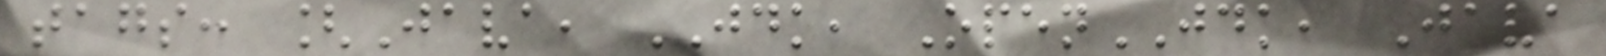tags: [Java, JDK, OpenJDK, Java
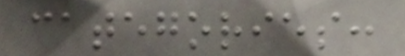categories:
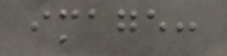image:
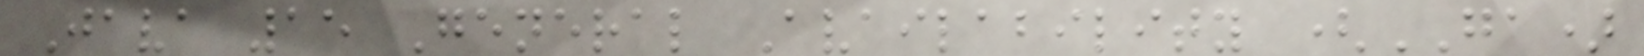Java 15 General Availability (GA)
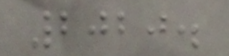2020.
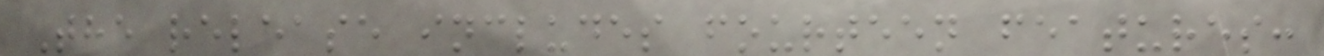The release includes fourteen features:
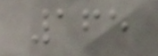165
